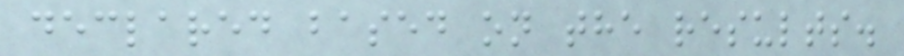declared based on the results.
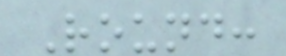Round:
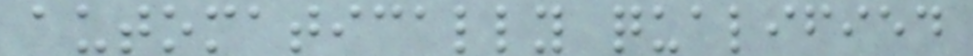automatically qualified
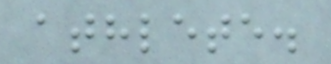athlete.
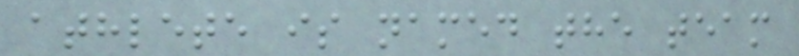athlete is named the team
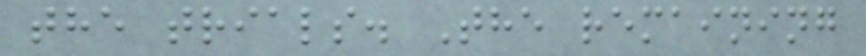the trials. The remaining
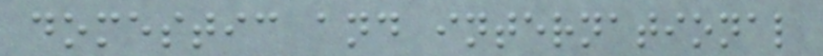domestic and international
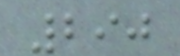290
